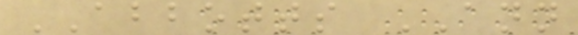ABBOTTS ANN
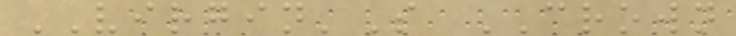VIRGIN'S CROWN
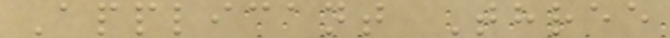Applicant Three
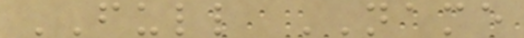FULL NAME
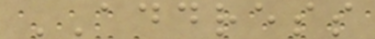ADDRESS
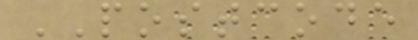POSTCODE
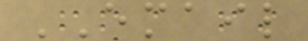EMAIL
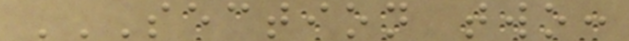SECTION TWO:
